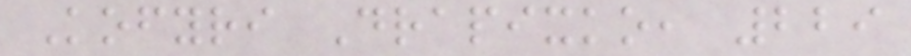Kofyri Drapixko, 229
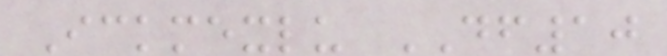Ickmexlu DF10
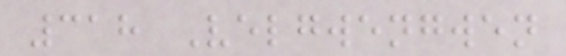318 Velgwengwen
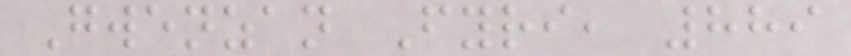Gwenzan Fyri, 889
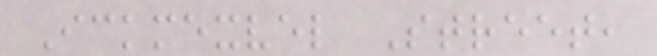Ickmexvel Street,
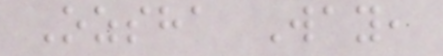Ozsha Way,
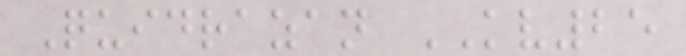Quidrazan KV25
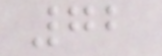72
